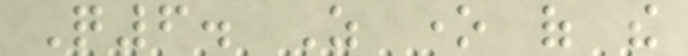Q6. As one of the
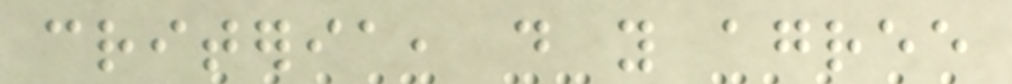criteria, do you agree
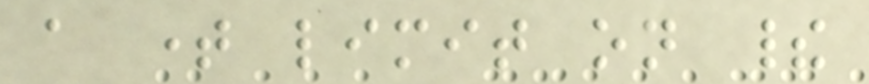a time limit on their
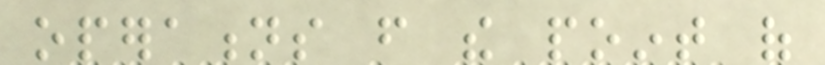operations from the point of
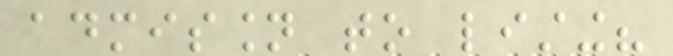admission to listing?
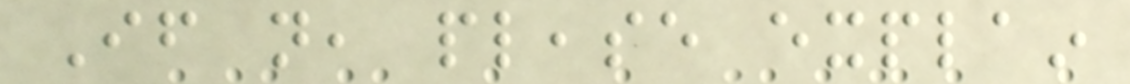If not, please explain
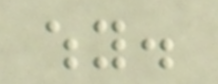why.
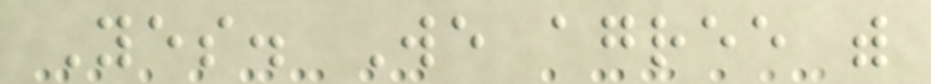Yes. We agree with
